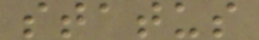status
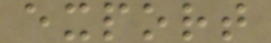export
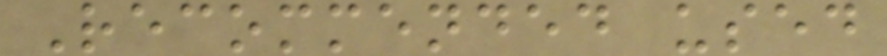Recommended used
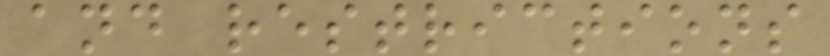and restrictions
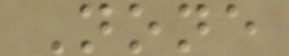None
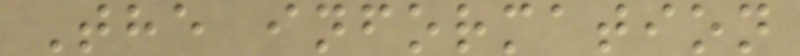The information
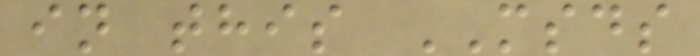in this MSDS
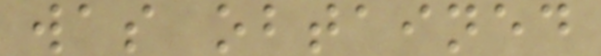was obtained
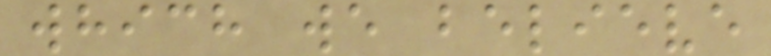which we believe
